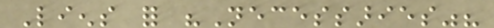Liens for "Necessaries"?
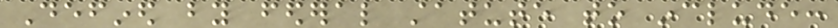Defined by federal statute to include:
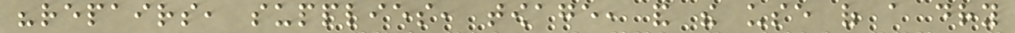"repairs, supplies, towage, and the use of a dry
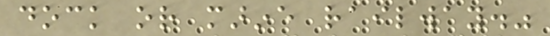dock or marine railway."
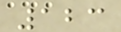123
